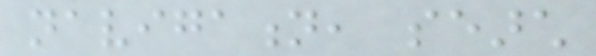navigation, search
